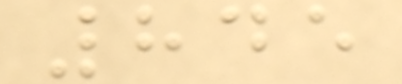845
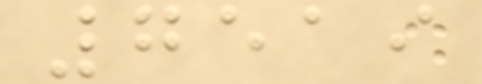7519
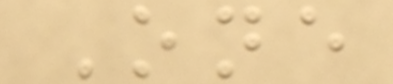One
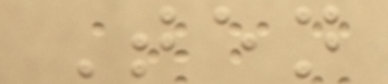Ten
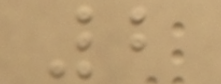2
